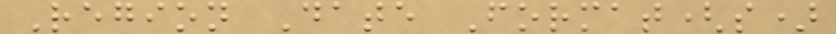Region Date Format(s)
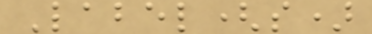Label(s)
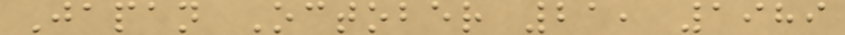Japan October 21, 1989
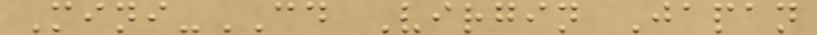Mini-CD Virgin Japan
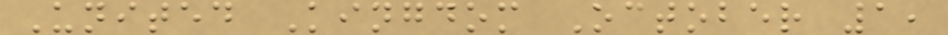United Kingdom October 1,
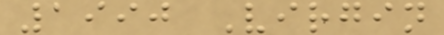1990 Virgin
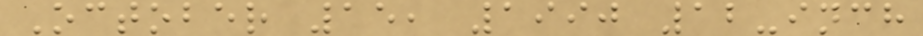October 15, 1990 12-inch
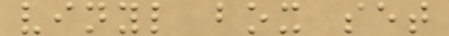vinyl box set
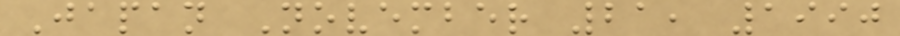Japan November 21, 1990
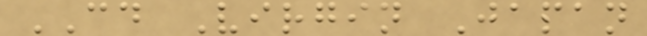CD Virgin Japan
